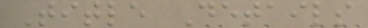Title Details
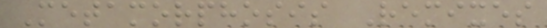Metamorphosis Remixes
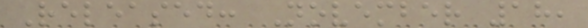Released: November 18,
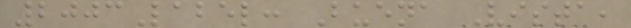2003Label: Buena Vista,
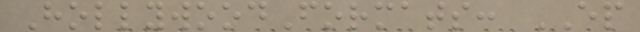HollywoodFormats: EP
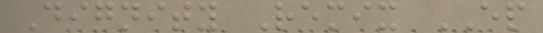Dignity Remix EP
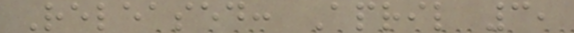Released: April 3,
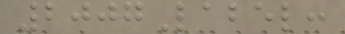2007Label:
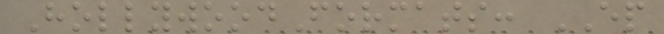HollywoodFormats: EP
